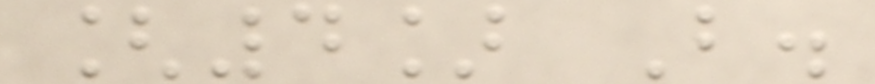[4] B.
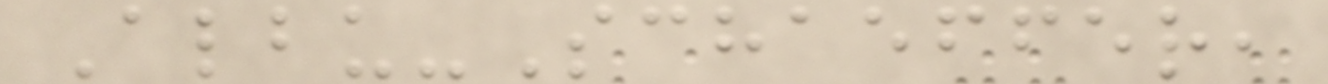Albu-Schaeffer,
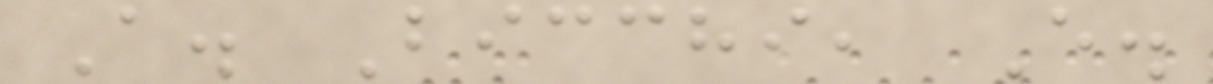A. Bicchi, E.
